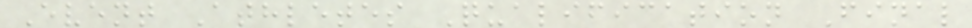Event Athletes Qualification Final
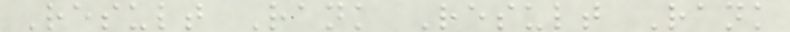Result Rank Result Rank
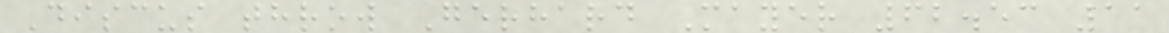Discus throw Gerhard Mayer 62.53 11
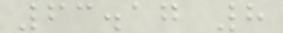63.17 8
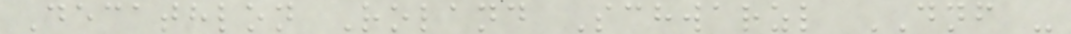Decathlon Roland Schwarzl DNF -
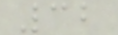32
